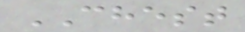CHEST
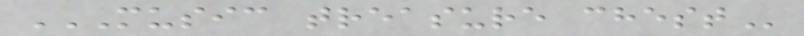MUSIC TREASURE CHEST
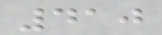410
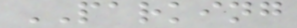PARKING
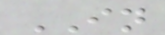IN
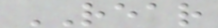REAR
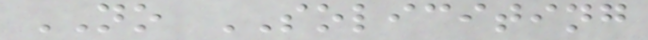NO SOLICITING
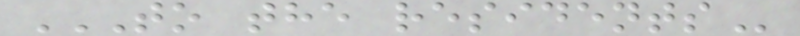TO THE RESIDENTS
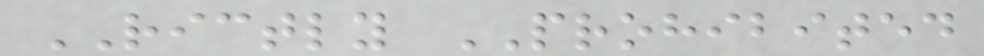RICTLY PROHIBITED
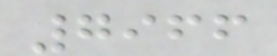7966
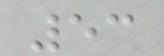53
